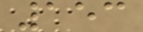153
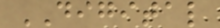DIGITAL
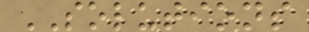SOLUTIONS
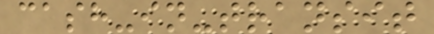cash-in-transit
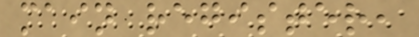main register,
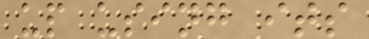up using its
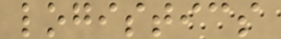logistics
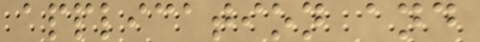application and
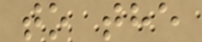to the
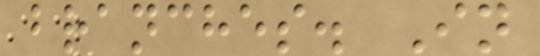branches. In
